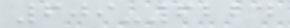609-6224
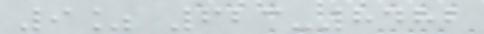9% 623-8482
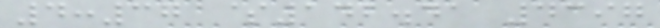4:37 $142.41 4397
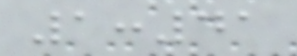1:41
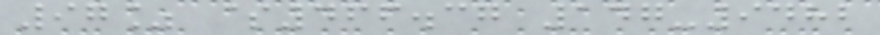97% $466.37 147-9482
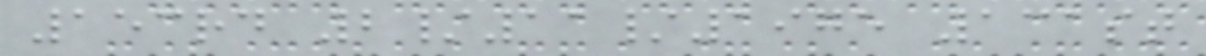153rd 2/11/1975 131st
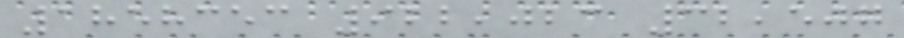1858353 922,023 32,507
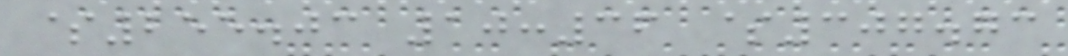$255.03 10:36 $307.73
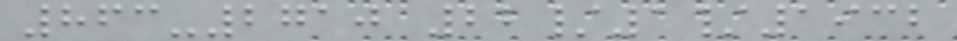863-2710 22/1/1932
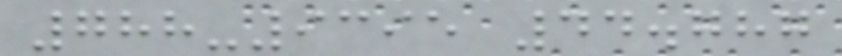788-9395 44.787
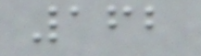162
